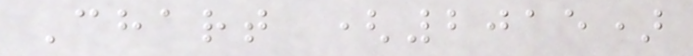Chart (2015)
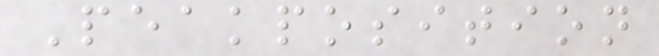Peakposition
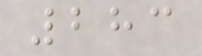283
